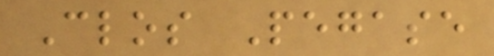Clos Pegase
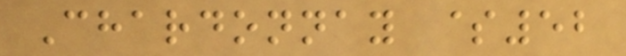Chardonnay $52
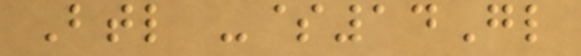Btl -$14Gl
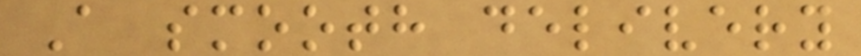A smooth delivery
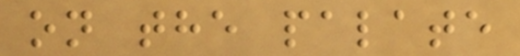on the palate
